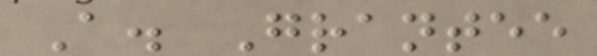A. Grantee
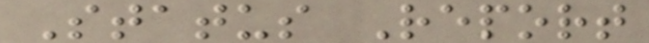Status Report
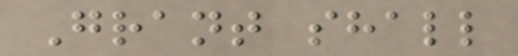Grant shall
